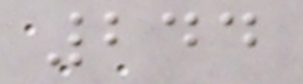244
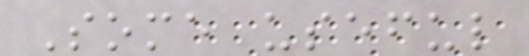Some useful
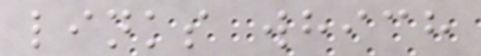links which
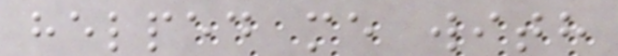helped me with
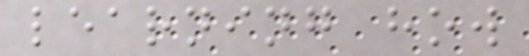learning how
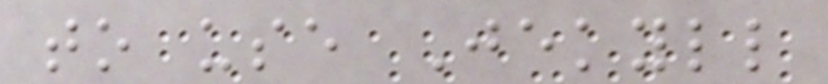to use Jekyll
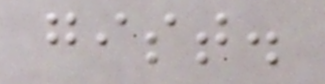gist.
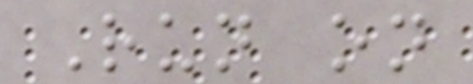Run on
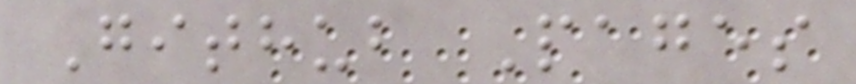Github Pages
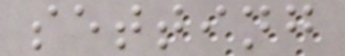setting
